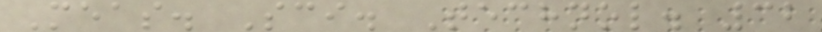Meas. Sci. Technol. 32
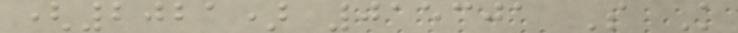(2021) 015301 S K
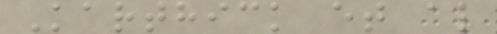Karthick et al
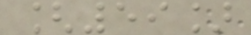[59]
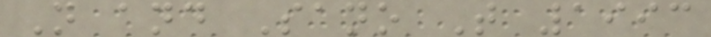N and Sano T 1993
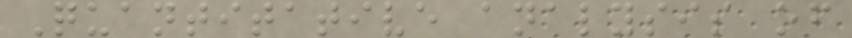Quantitative analysis of
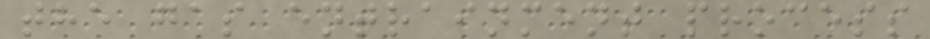the gas entrainment process
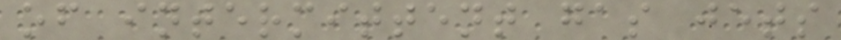of intermittent gas jets
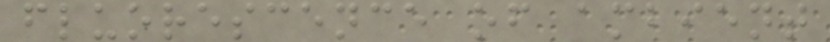fluorescence of ambient
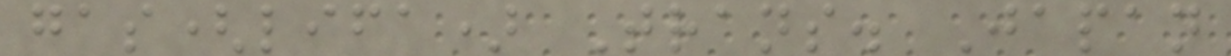gas(lifa) Trans. Japan
